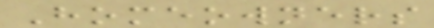Homeowners
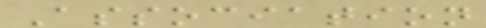Association
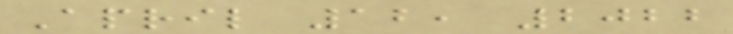April 12, 2022
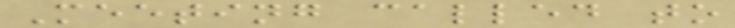Meeting called to
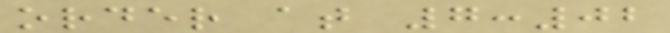order at 7:02
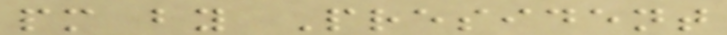pm by President
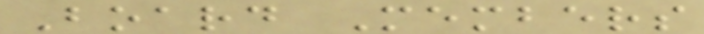Board Members
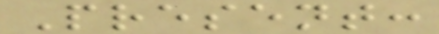Present:
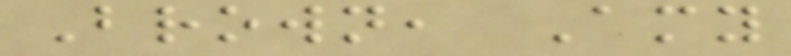Brown, Amy
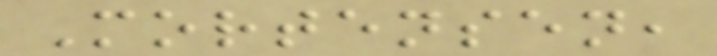Mortensen,
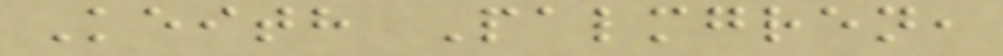Keith Palmgren,
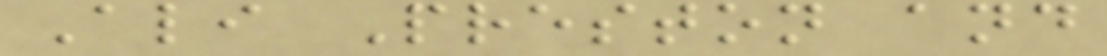Ali Preston and
